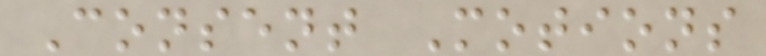Consent Motions
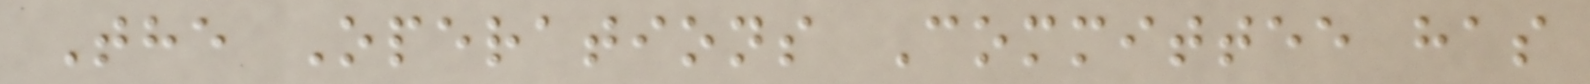The Operations Committee has
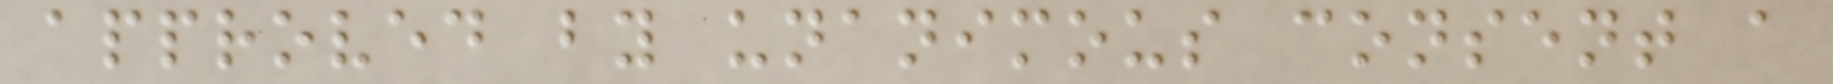approved by unanimous consent a
